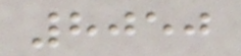8050
